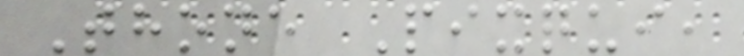Thone Pixqui,
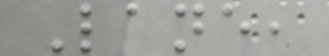Lane,
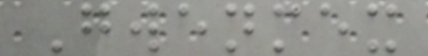Gwenmex
